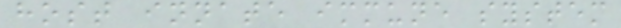host innate immune system
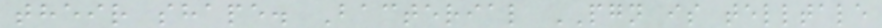their shape. Bacterial PGN is telltale
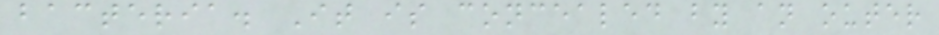bacteria. It is concealed by an outer
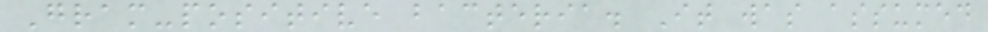Gram-positive bacteria. It was assumed
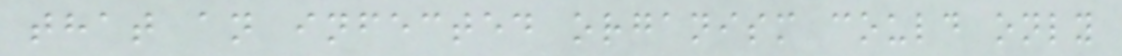that an infected organism could only
